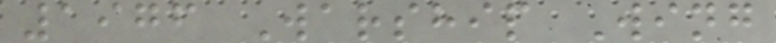1976 Warship Wing
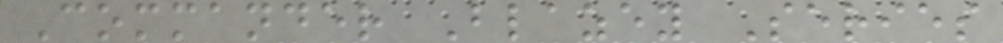Commander Blazey Series
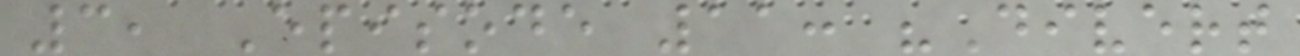3, Episode 11: "Divert
